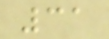31
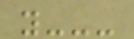y---
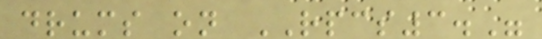drums on RPCS3."
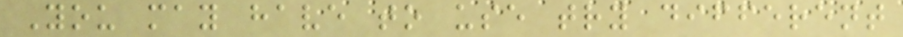You may have to use try different
